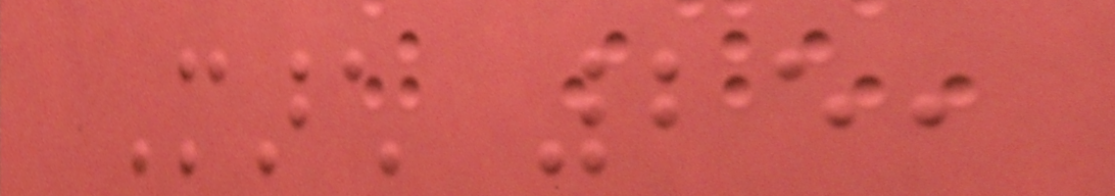March 25,
